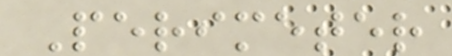Perimeter
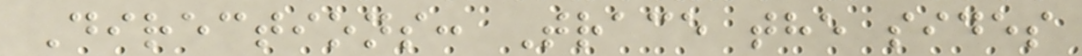Directions: Trace the sides
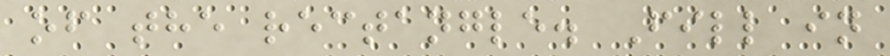of the rectangle. Fill in
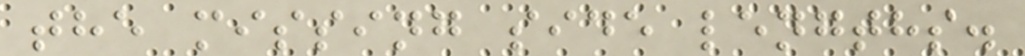the missing side lengths.
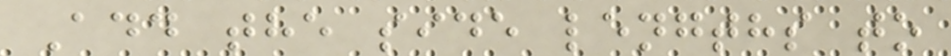Add the side lengths to
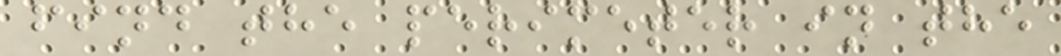find the perimeter in the
